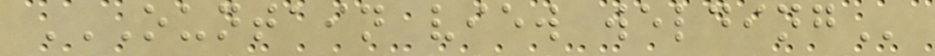OUNTAIN VIEW WELDING
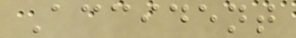Accident
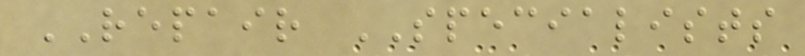REPAIR SPECIALISTS
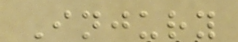Injury
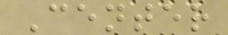Center
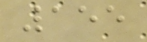155
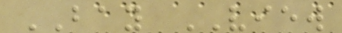BAY VIEW
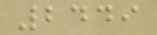2449
